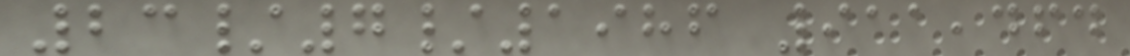23/7/1986 911,464
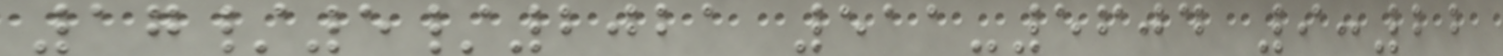17/5/2021 511-5604 9:22
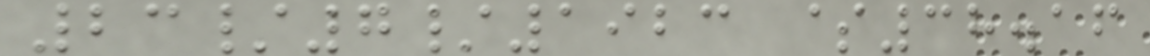23/7/1923 $38.16
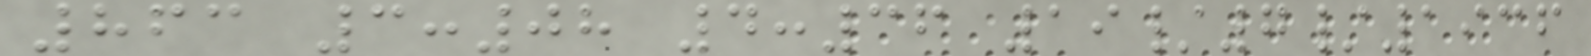863 3:08 4:36 19/7/1936
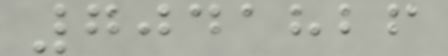7041826
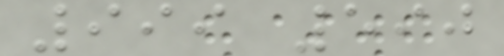999 590
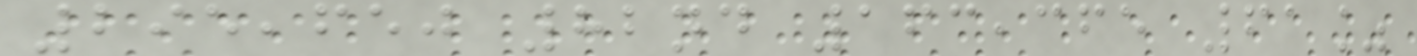295,650 82nd 163,365 61%
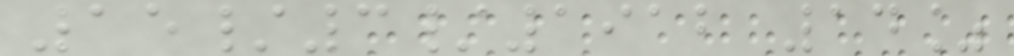15/3/1912 14%
